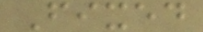Fixed
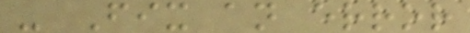- Fix an error
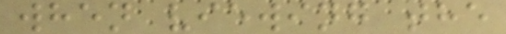when viewing the
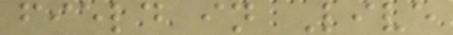field in Live
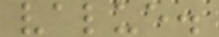value.
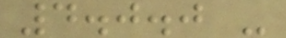4.0.0 -
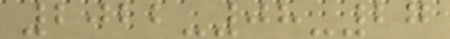2022-08-27
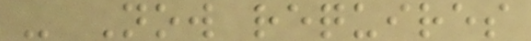- Now requires
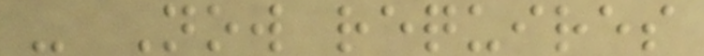- Now requires
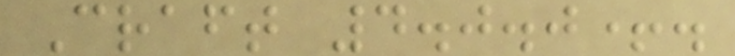Craft 4.0.0+.
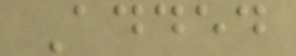Added
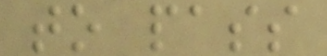to pass
